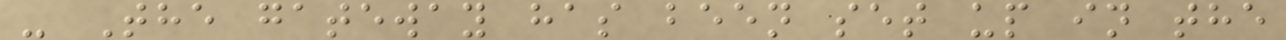- The gateway has been set up in the
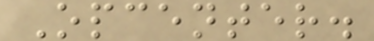Opcenter.
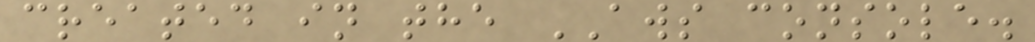created in the AWS console.
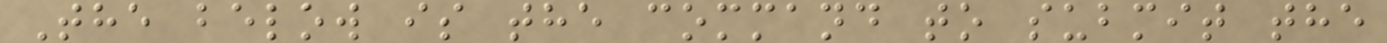The below is the command to submit the
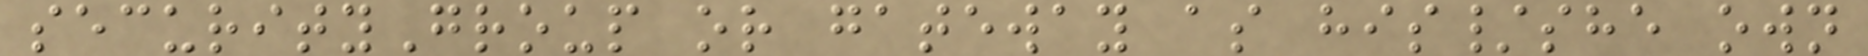securityGroup or gateway as his/she own
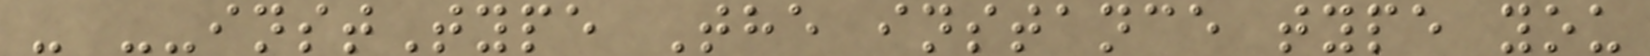- --instType The instance type you
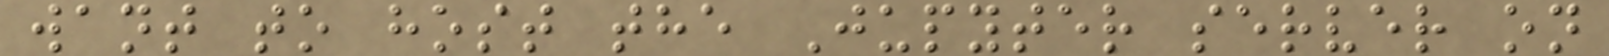want to host the Jupyter server on
